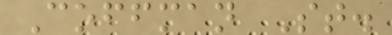Coffman St.
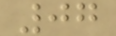07
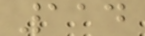114
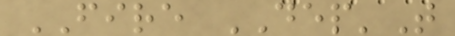FIRE DEP'T
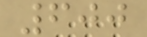600
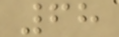68
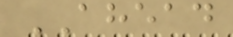AHEAD
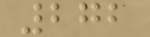272
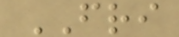FRI
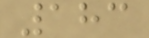183
